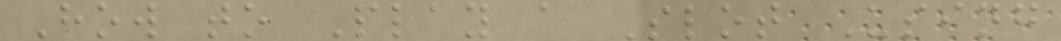How to Play a Slot Using
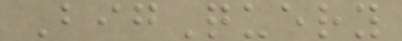BigQuery
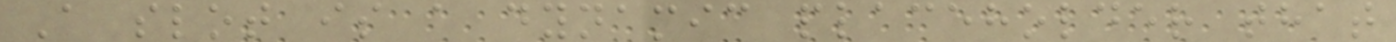A slot is a dynamic placeholder that
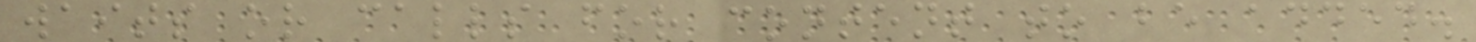waits or calls for content to be added.
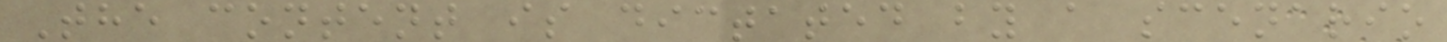The content is dictated by a scenario
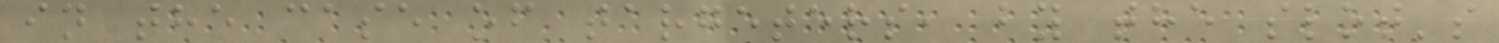in the case of targeters, by the slot's
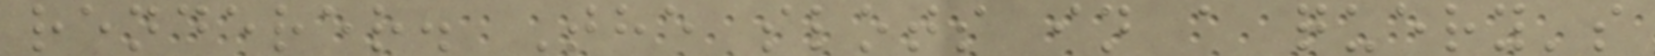renderer. The slots in a query's
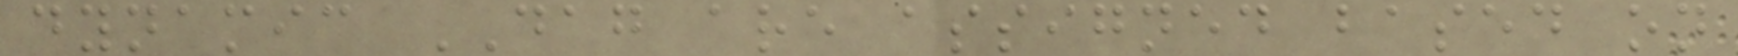dynamic DAG are assigned based on
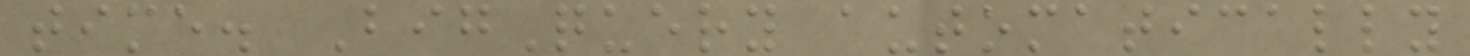time. BigQuery automatically
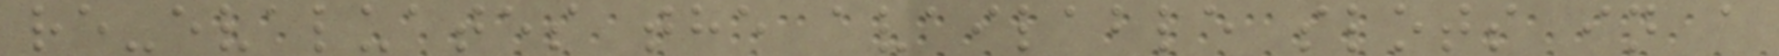re-evaluates the available slots in a
